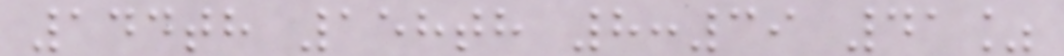144th 158th 8:39 41%
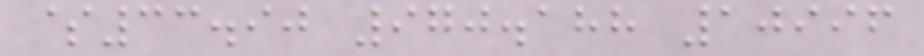$33.90 970.188 10996
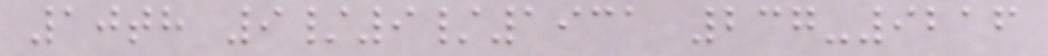10th 9/9/1931 237-9216
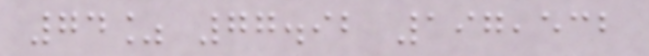74% 77.92 197,532
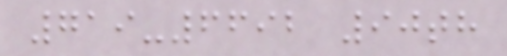719-6692 90th
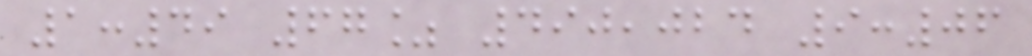1:49 67% 490,024 9:06
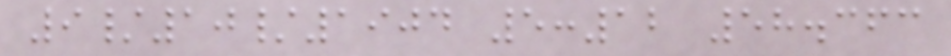9/10/1904 5:12 58.363
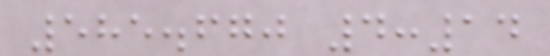585.670 4:14
